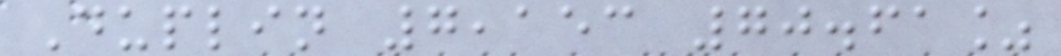Duplin 7,153 70.61%
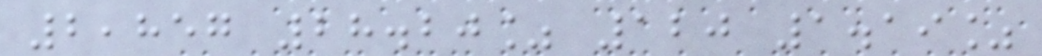2,857 28.20% 120 1.19%
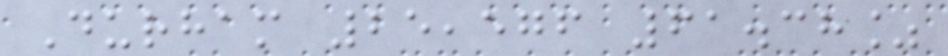Durham 25,576 61.38%
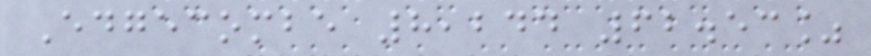Edgecombe 8,244 62.53%
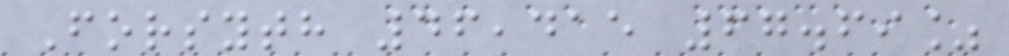Forsyth 46,415 67.69%
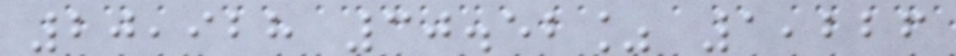20,928 30.52% 1,226
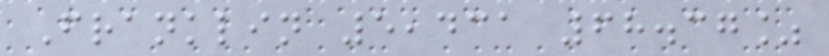Franklin 5,431 68.37%
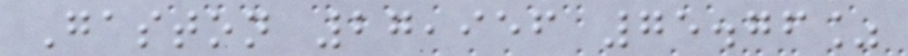Gaston 27,956 75.76%
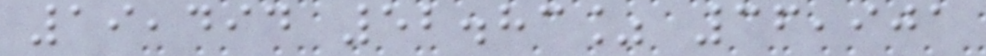19,494 52.83% 36,901
